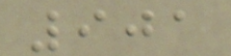901
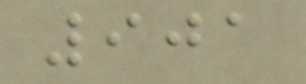901
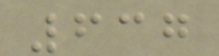637
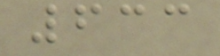633
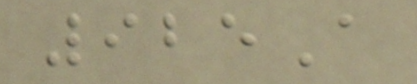925A
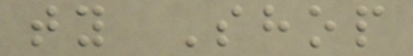ty Shop
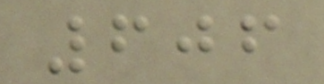606
